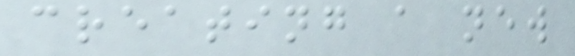creating a new
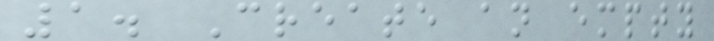1. Create an empty
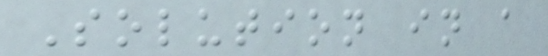Solution in a
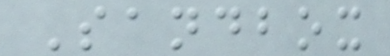Sandbox
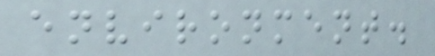environment.
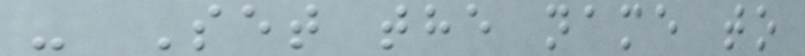- Set the name to
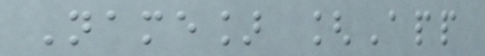Name] [App
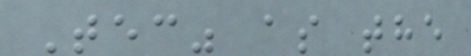Tec" as the
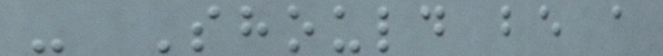- Should be a
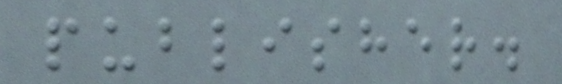publisher.
